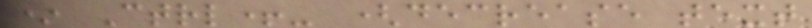* Ctrl+- (decrease text
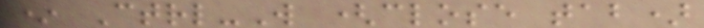* Ctrl-W (close tab)
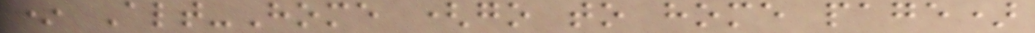* Alt-Home (go to home page)
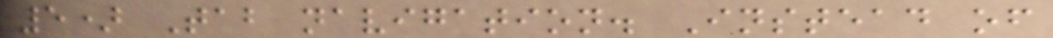5) Tab navigation. Instead of
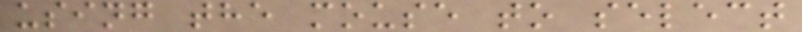using the mouse to select
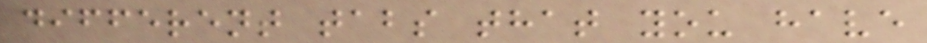different tabs that you have
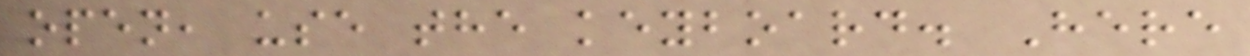open, use the keyboard. Here
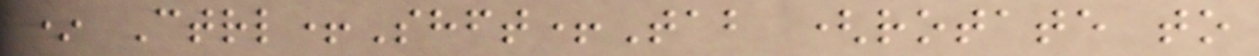* Ctrl+Shft+Tab (rotate to
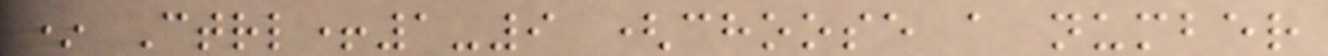* Ctrl+1-9 (choose a number
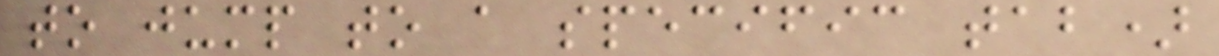to jump to a specific tab)
